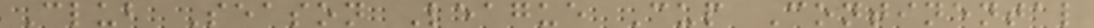Club Season League Cup Continental
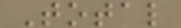Total
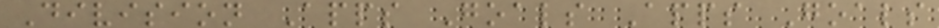Division Apps Goals Apps Goals
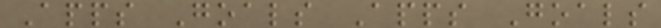Apps Goals Apps Goals
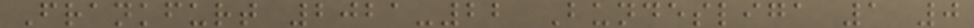Frankfurt 2021-22 Bundesliga 1 0
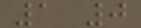1 0
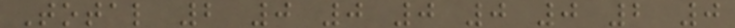Total 2 0 0 0 0 0 2 0
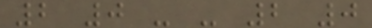2 0 - - 2 0
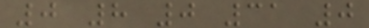0 8 0 31 0
